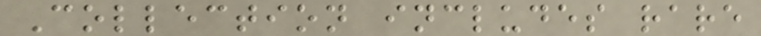Collection includes rare
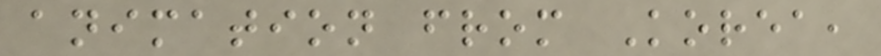animation from Korea,
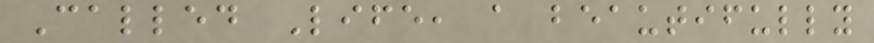Called Life, a beautifully
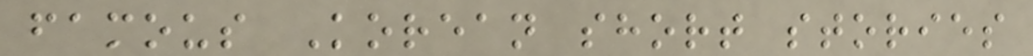famous Korean short stories
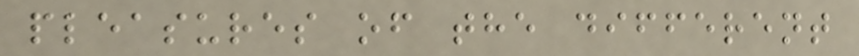pleasures of the different
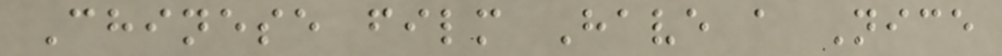Chinese film Have a Nice
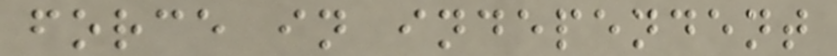force in independent
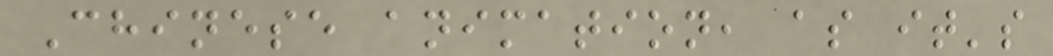Chinese animation, as it's
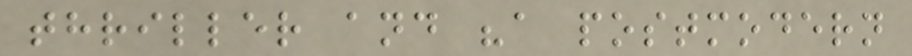thriller and "a postmodern
